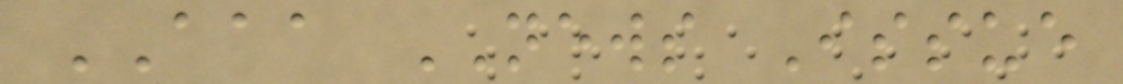AAA NEWS Issue
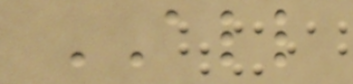ALL
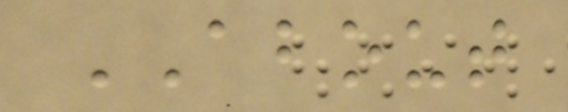ABOUT
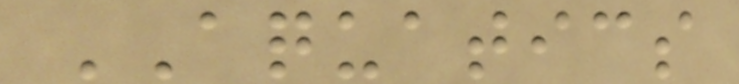AQUATICS
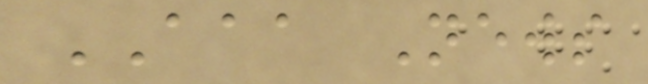AAA News
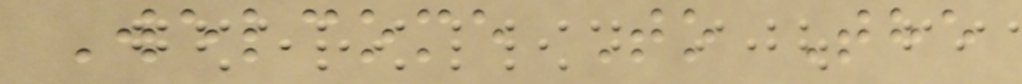Welcome To The
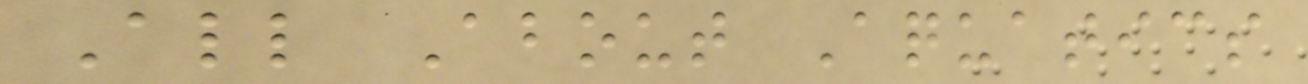All About Aquatics
